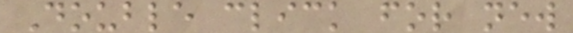Double click for new
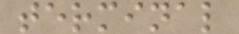terminal
